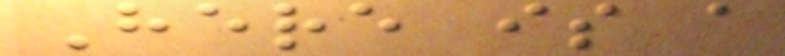Here is a
